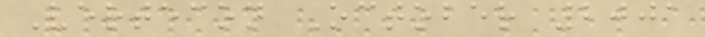Vertecon October 2001
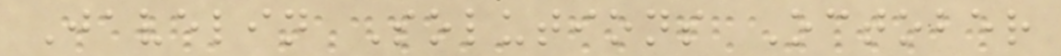Javelin Solutions October
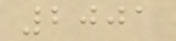2001
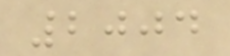2004
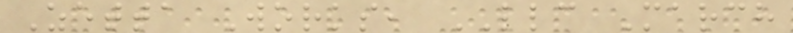Zetta Works, LLC March
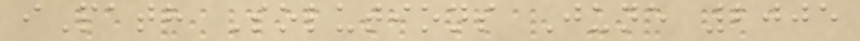iPath Solutions June 2005
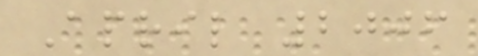April 2006
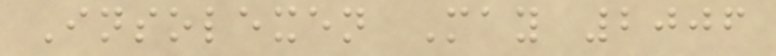Insolexen May 2006
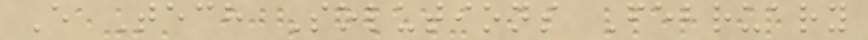E Tech Solutions February
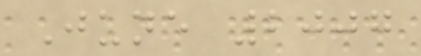June 2007
